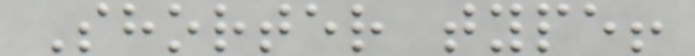Shorter type!
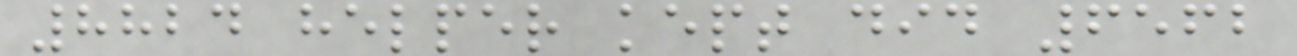8824 helper kept did 6562
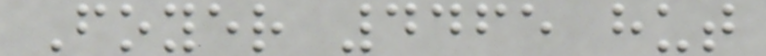Foyer 4465 hut
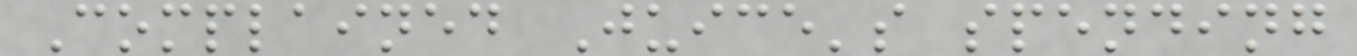Complained Juice's spending
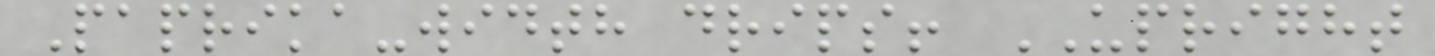Paprika-width drips! UPRIGHT
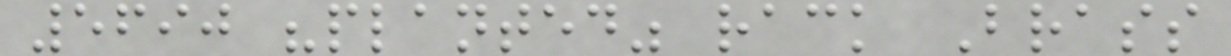5690 "planted" rack Brass
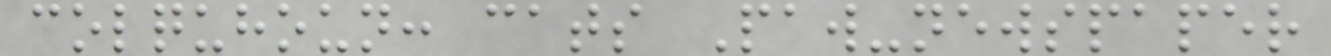colquhoun: cats Paw-newspaper
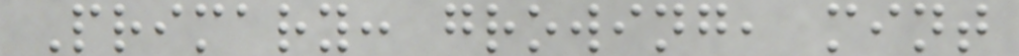Primary: growing, mint
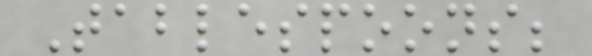Tablespoons;
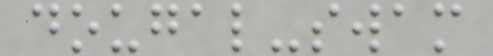dougal-swam
